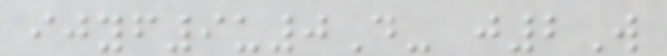ijyf9u0D- j2W
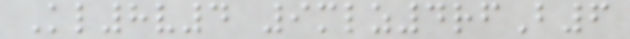Kl8v4 9mlz4rfB6
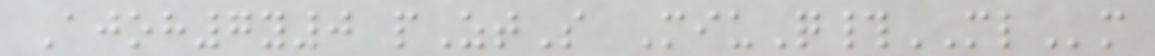Ajoh7y0 pZtS MiuQ#MLm
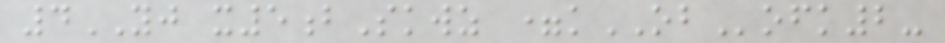4YJ x5bSkwz =kOBofk2-
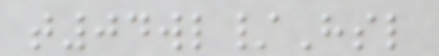t04wl/Hsl
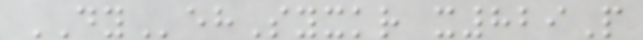DYehSyxkr x829P
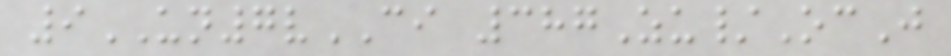9UN7vCI 387Zu/OcJ
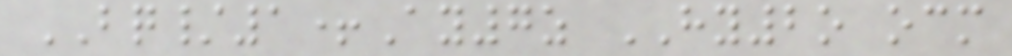BQ/1+Ay7z HY2o ocm
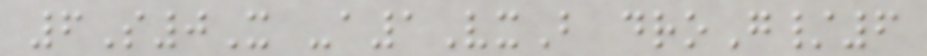6S0X -a1VxB droG/6
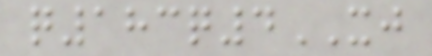q183q4XJ
